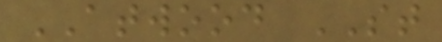ATWOOD ST
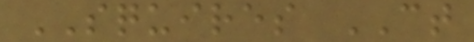SQUIRES CT
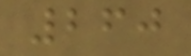260
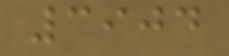3904
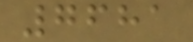7681
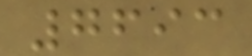7693
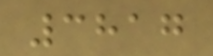3817
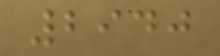2940
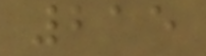215
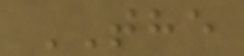THE
